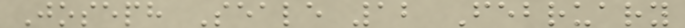Joseph Seale 12 February
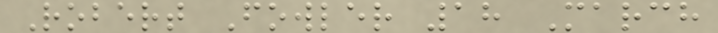Robert Fowler 18 March
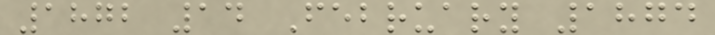1872 14 February 1874
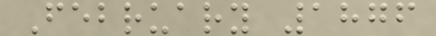February 1876
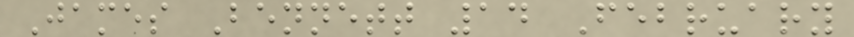James Bennett 14 February
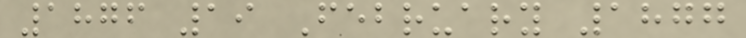1876 19 February 1877
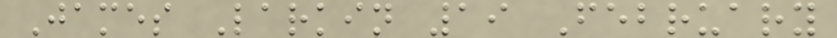James Larkin 19 February
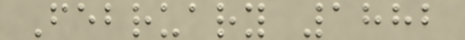February 1882
